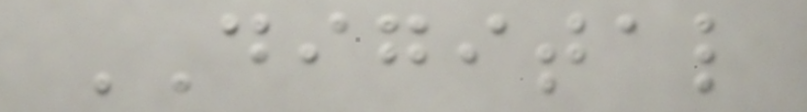DIGITAL
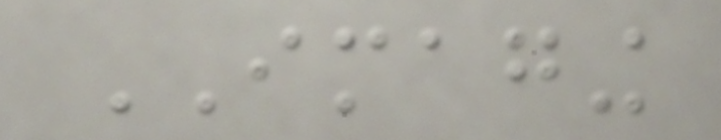IMAGING
